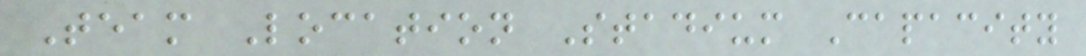Team Location Stadium Capacity
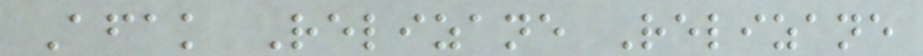Afak Relizane Relizane
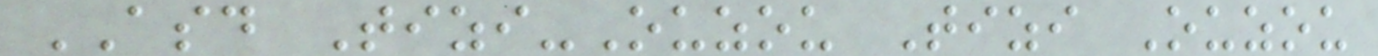ASD Tizi-Ouzou Tizi Ouzou
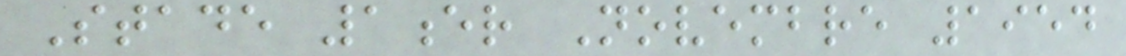Stade 1er Novembre 1954
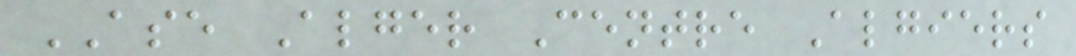ASE Alger Centre Algiers
